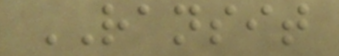RANSIT
